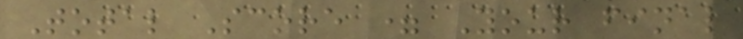Total Score = Your final
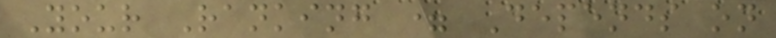Your Ranking = Depends on
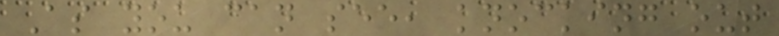As you can see, knocking out
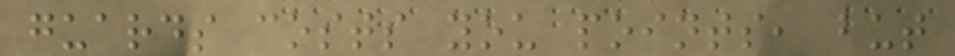guards costs you points, but
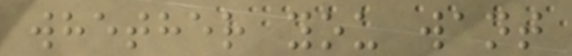whether you want
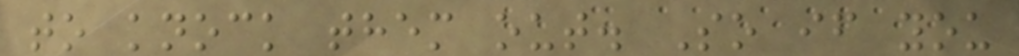to knock them out. So if you
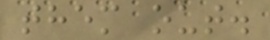them out.
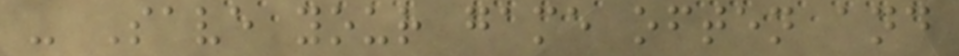- Save your game often and
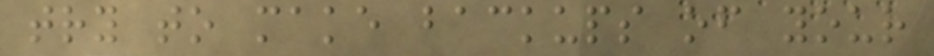try to make backups of your
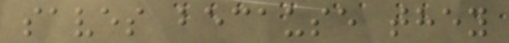saves because they
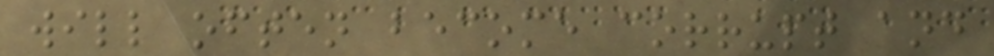will often become corrupt and
